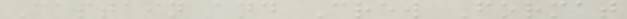Captain and Crew Format
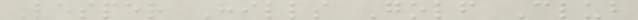Vesper Hills Golf Club
